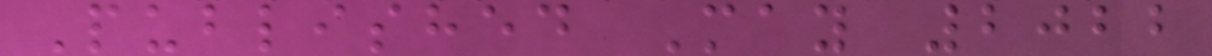Published May 2022
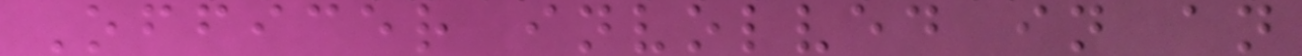Officer involved in an
